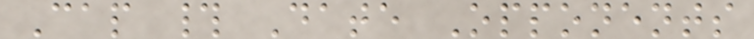Cap # Date Opponents
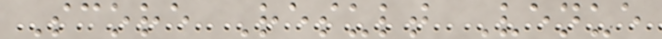Score Result Venue
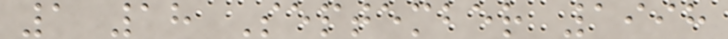1 18 September 1998
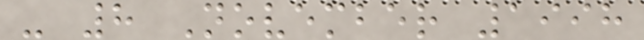- 8 November 1998
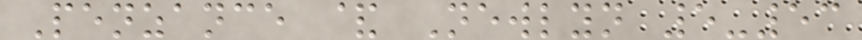Penzance & Newlyn 5-53
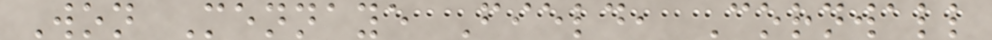Won Mennaye Field, Cornwall
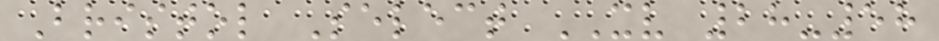Bristol Select XV 28-58
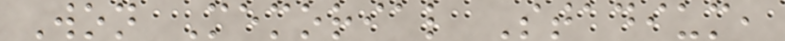Won Memorial Stadium,
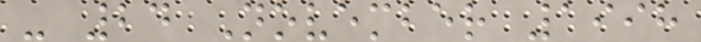- 24 November 1998
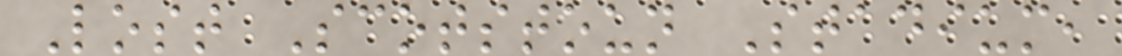Lost Scotstoun Stadium,
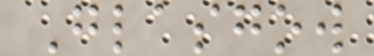Glasgow
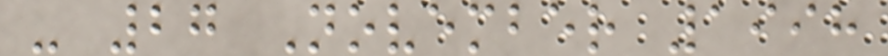- 27 November 1998
